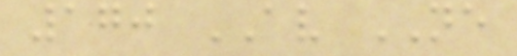170 AV NE
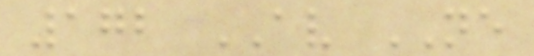172 AV NE
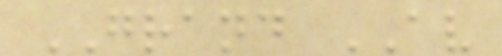GRAND AV
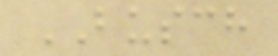BUSCH
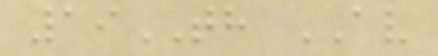19TH AV
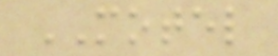MOTEL
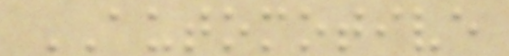AUTOMOTIVE
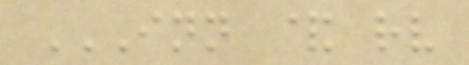INN & RV
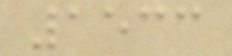1533
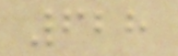628
